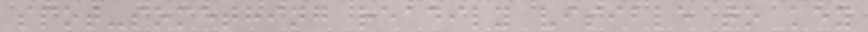spot-something readily visible to key
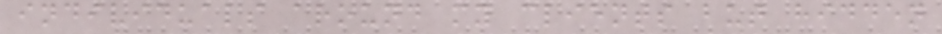individuals around my clients but hidden
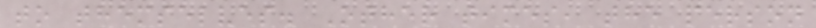to themselves. Other times, the person
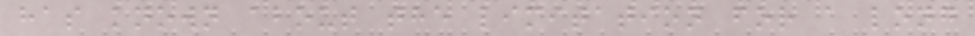has known about the limitation for a long
